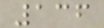136
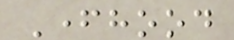Fatherhood
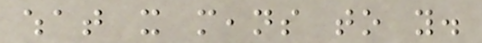what it means to you.
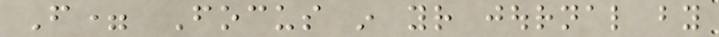F= Focus in your journal by
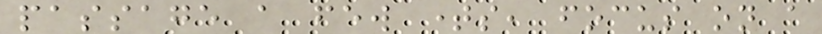passage a few times, focus on a
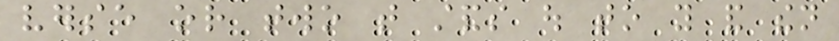verse or two that stands out to you and then
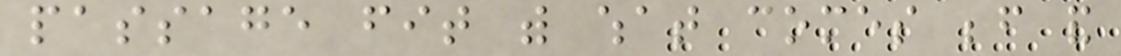passage fit with what comes before and
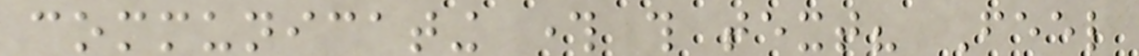communicating through this text? Feel
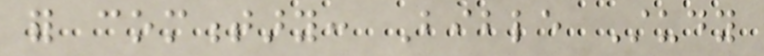for commentary: Bible Study
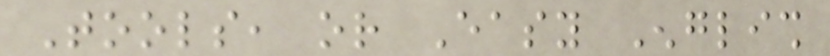Tools, or Easy English
